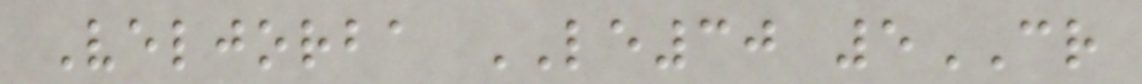Veljorba LE30 5CR
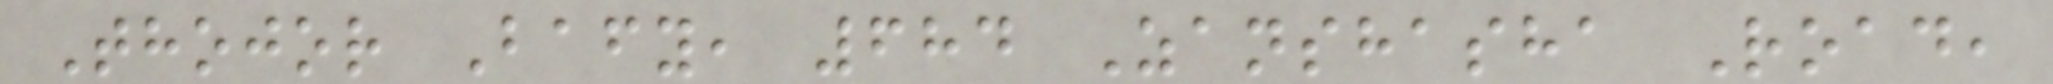Thojor Bafy, 684 Zanshasha Road,
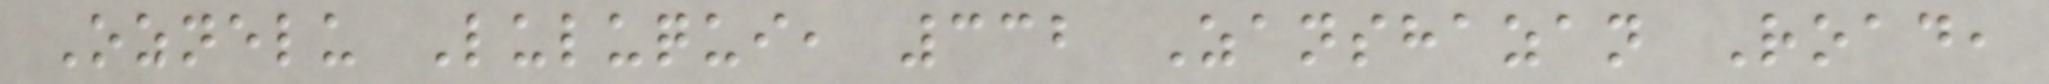Oznelu Luluqui, 332 Zanshazan Road,
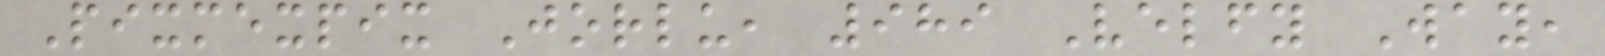Pixmexpix Jorlu, 989 Velfy Way,
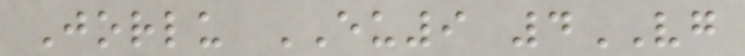Jorlu EU9 4VG
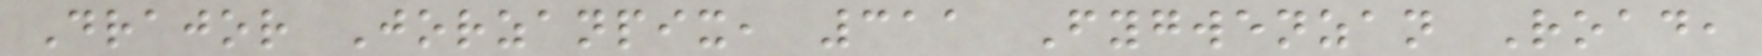Drajor Jorzanpix, 311 Fygwenzan Road,
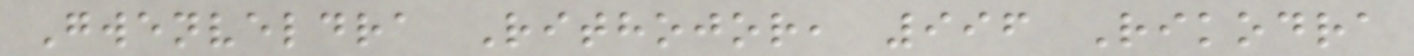Gwenveldra Rithojor, 996 Rikodra
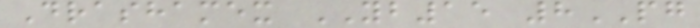Drashamex YB15 8PG
